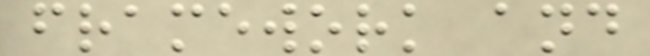framework and
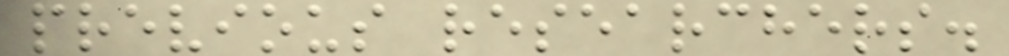previous researchers.
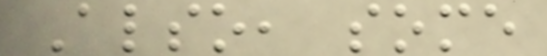Also, some
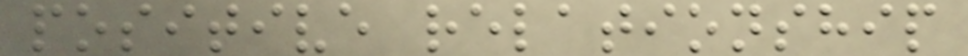positive relationship
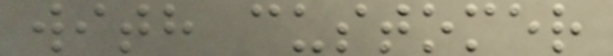with customer
